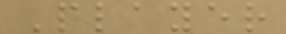Player
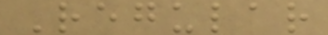Regular
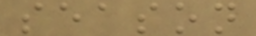season
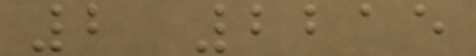2 2215
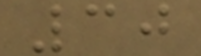30
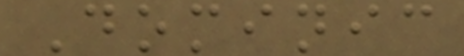Dominic
